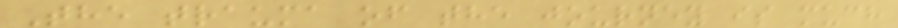The trauma of the journey is much
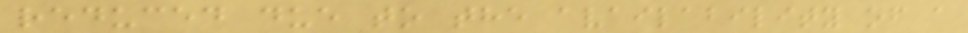reduced due to the availability of a
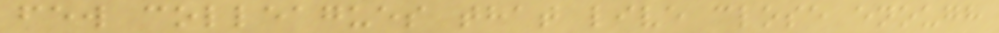few colleagues that live close enough
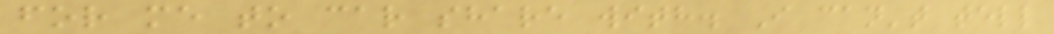for me to car share with. I can't tell
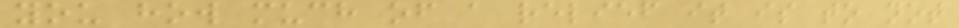you how much of a relief it is to not
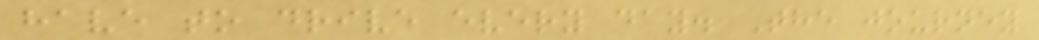have to drive every day. The journey
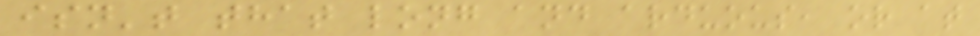isn't that long and arduous, or at
